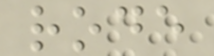rode
